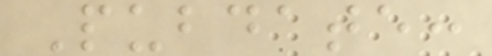Pubdate:
